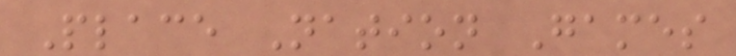Place Nation Games
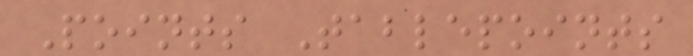Points Tablepoints
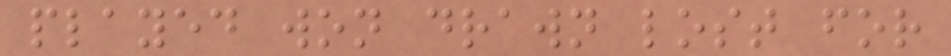played won drawn lost for
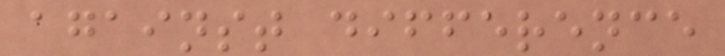against difference
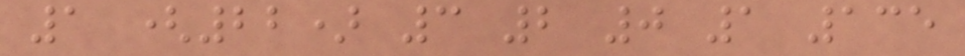1 (22) 3 2 0 1 135
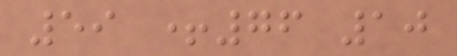59 +76 10
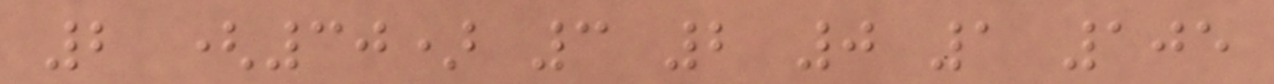2 (30) 3 2 0 1 105
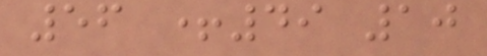56 +49 10
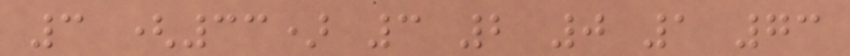3 (33) 3 2 0 1 73
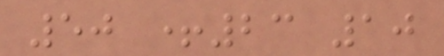50 +23 10
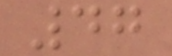47
